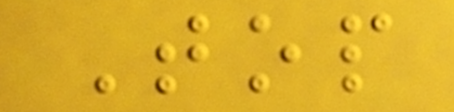Top
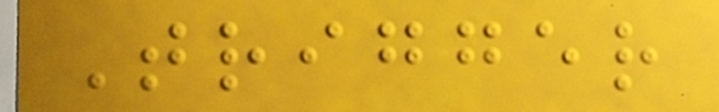Trigger
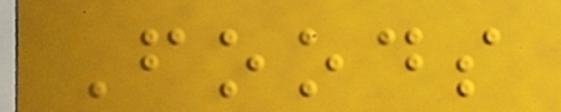Foods
